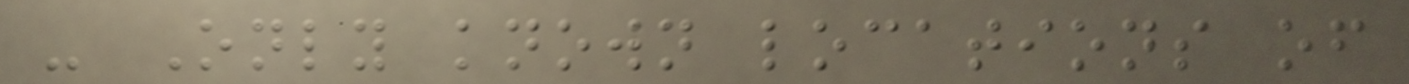- Only known locations of
